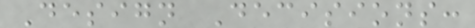Design Decisions:
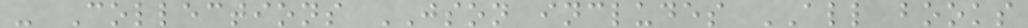- Collections JSON includes ALL books
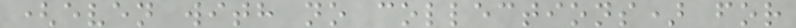(even with no collections) for
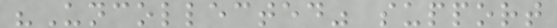"Uncollected" support
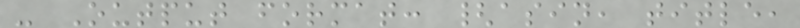- Output format: {asin, title,
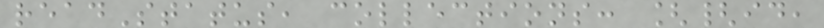readStatus, collections: [{id,
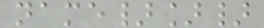name}]}
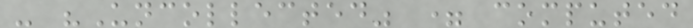- "Uncollected" = computed
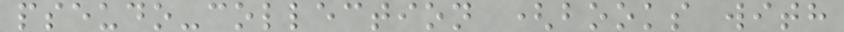pseudo-collection (books with
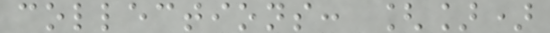collections: [])
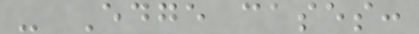- Edge cases:
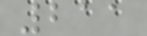211
